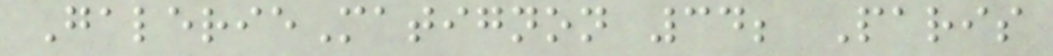GalerieMatignon 34; Paris
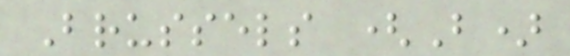Brussels (B)
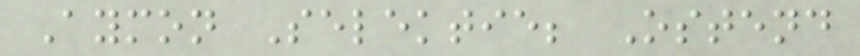Aymon Selektie; Ostend
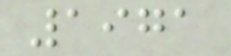1971
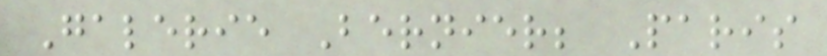Galerie Bernier; Paris
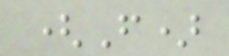(F)
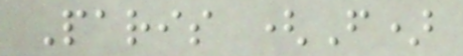Paris (F)
